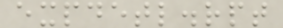expdetl.rpt
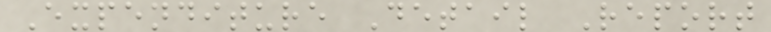Expenditure Detail Report
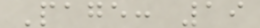Page: 19
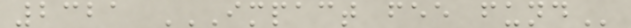2321 IMPACT FEE FUND
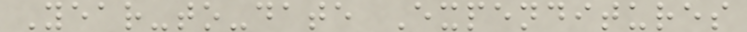Year-to-date Expenditures
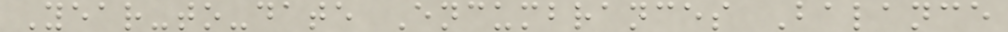Year-to-date Encumbrances Balance
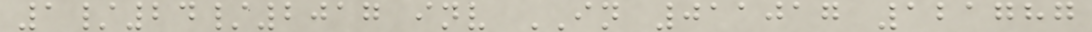1/24/2017 inv IN 011017 121787
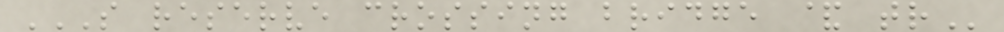S RESERVE CROSSING BRIDGE & TR
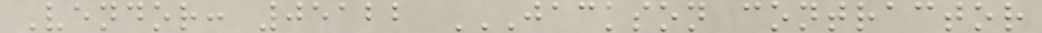Vendor: 05122 JACKSON CONTRACTOR
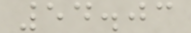54.03
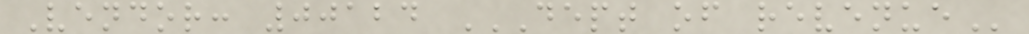Vendor: 00124 DEPT OF REVENUE
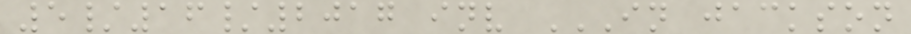5/16/2017 inv IN JACKSON
